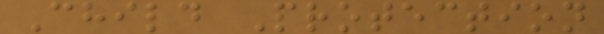Child Protection
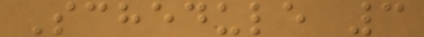Schedule 3
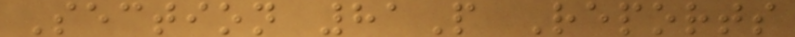Section 81P Reports
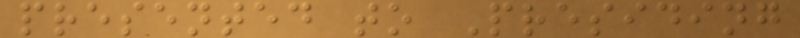presented to Presiding
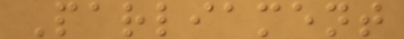Parliament
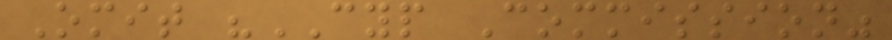Omit "CYP Commission"
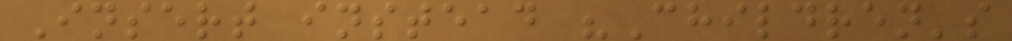Insert instead "Children's
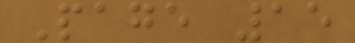Page 15
